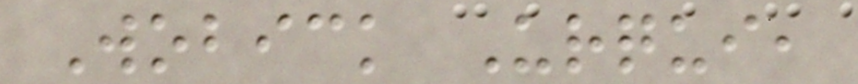Wobick Urqui,
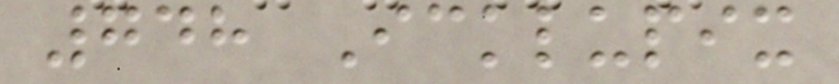748 Icklupix
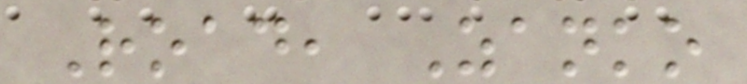Road, Zanko
